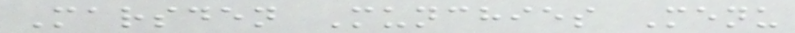Marsden Munchies Menu
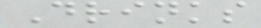Drinks
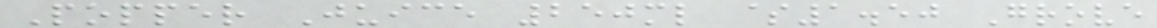Popper Juice 250ml $1.50 Grove
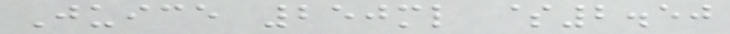Juice 250ml $2.50
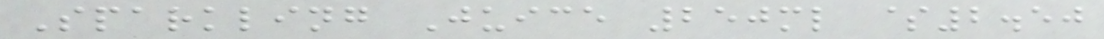Sparkling Juice 250ml $2.50
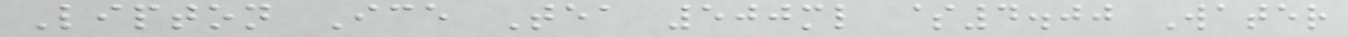Lipton Ice Tea 500ml $4.00 Water
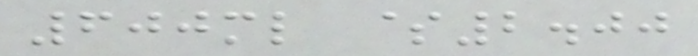600ml $2.00
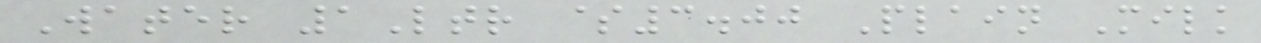Water 1Ltr $3.00 Plain Milk
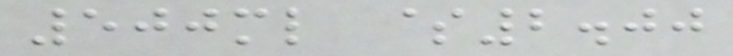500ml $2.00
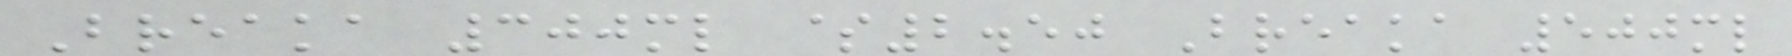Breaka 300ml $2.50 Breaka 500ml
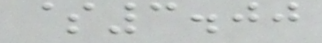$3.00
